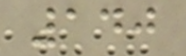140
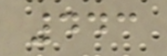443
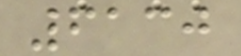6130
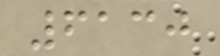6130
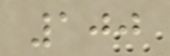100
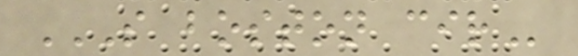S BOSTON CIR
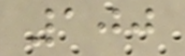100
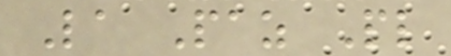La Paz Pl
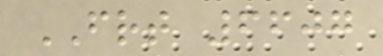FRT 6607
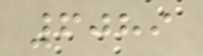6089
